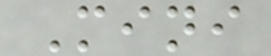Mini
